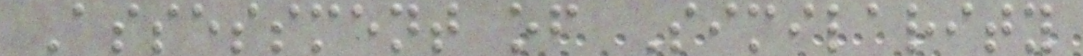Assessment of Similarity
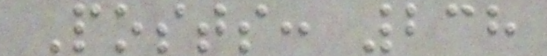Posts: 238
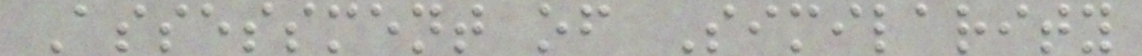Assessment of Similarity
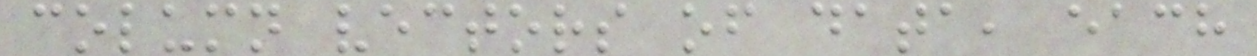column vectors of data, each
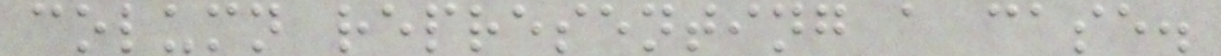column representing a case.
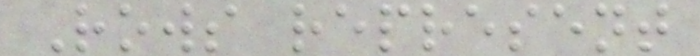Rows represent
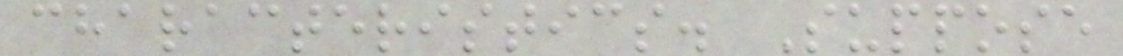characteristics. Suppose
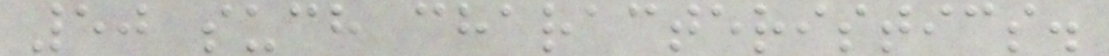50 such characteristics.
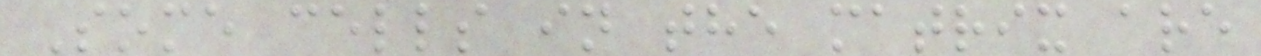Some cells in the matrix are
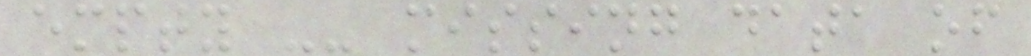empty -- missing data of
